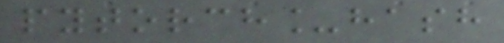pytorch_hash
